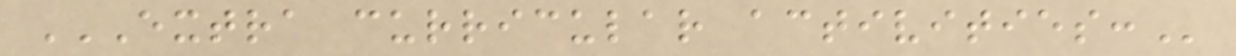EXTRA CURRICULAR ACTIVITIES:
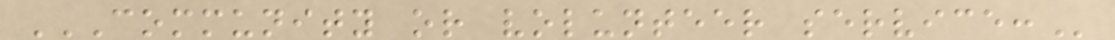COMMUNITY OR VOLUNTEER SERVICE:
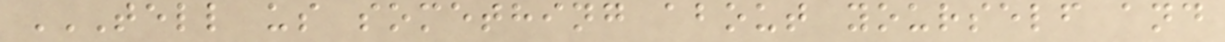TELL US SOMETHING ABOUT YOURSELF AND
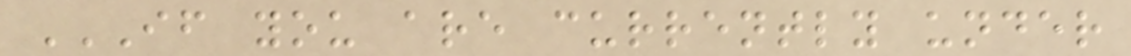IF YOU ARE CURRENTLY UNDER
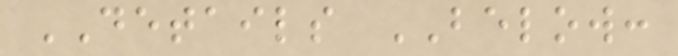DETAILS BELOW:
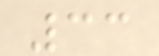33
